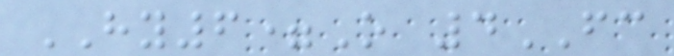HY6=O 4FC
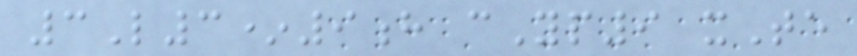3L3*9h cYp9 xTe
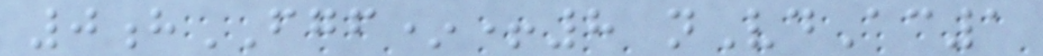0hFGF*+8 nVdAc1
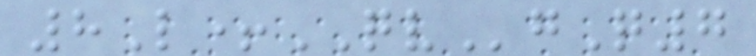8L+QVgQ7
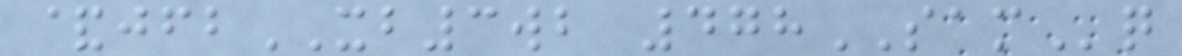&jfbXB3wb 478SAMq
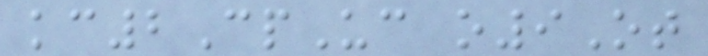kc2CpUc o9Ot
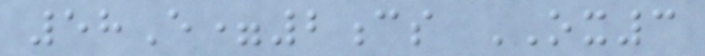58E=2cs OX3
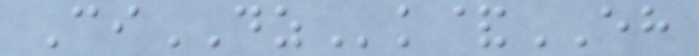CiDZk&EH
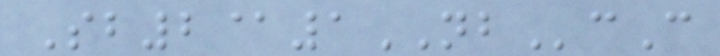Sb2@1NBcC
